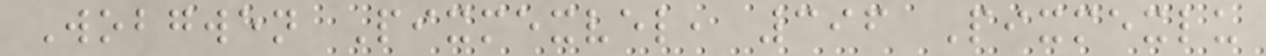Wobgwen Pixmexvel, 396 Pixmexlu
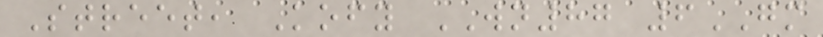Street, Kofy WN87 6GM
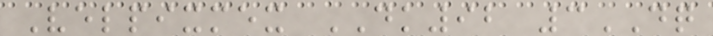Velpixmex DK92 3DQ
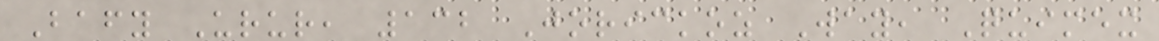Bafy Urur, 132 Jorickoz Way, Quimex
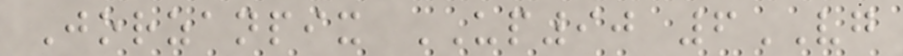Jorzanpix UP90 6VG
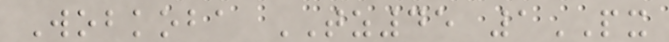Wobkoba TZ45 1PX
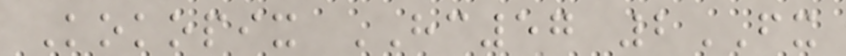Kokopix HC57 2FX
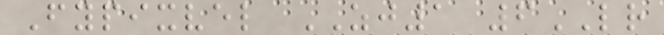Fypixvel ZJ1 6LR
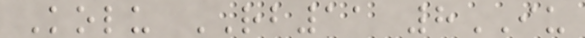Kolu RB11 8IU
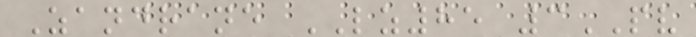Zandrane LZ85 3PV
